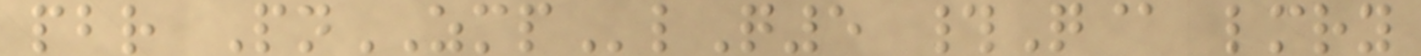pbr PnZMPlQ5 #Q@ lmry
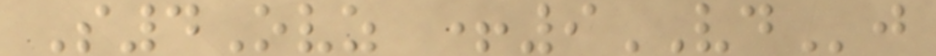S4Ovz +9VDj
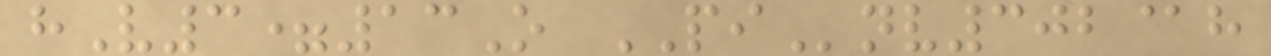hV3=13O PInv302@h
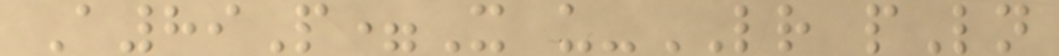A89P=X u-LR pLn
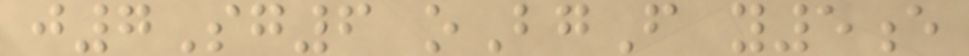j7Sg6 oBgF y5e
